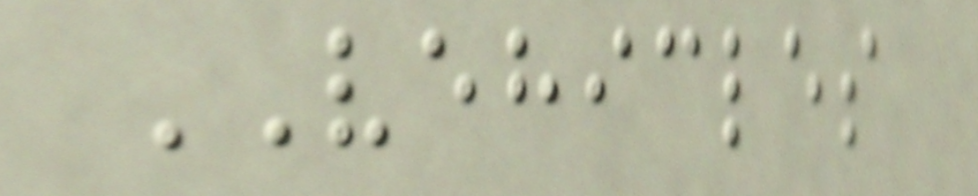VEHICLES
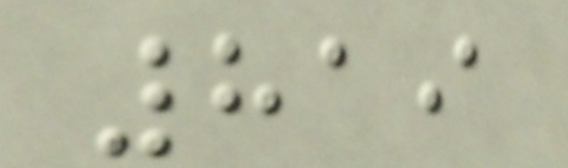819
